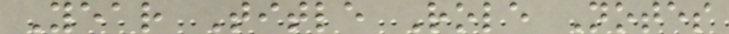Year Title Role Notes
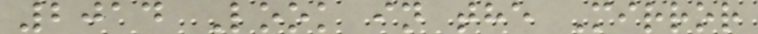2014 Look in the Mirror
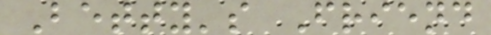Betty's Friend
